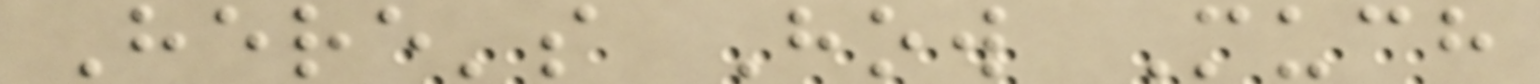Here's How Much
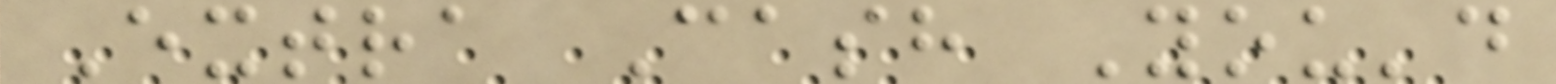Extra Cash You'd
